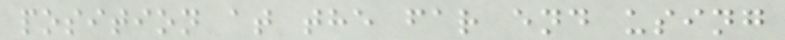position at the far end using
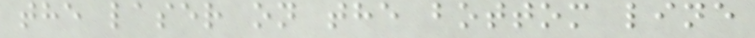the laser on the bottom line
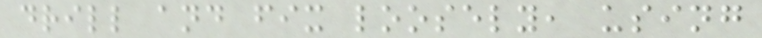drill and fix loosely, using
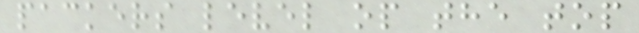packers level op the top
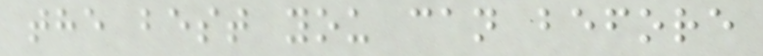the best you can before
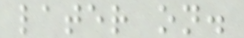later on.
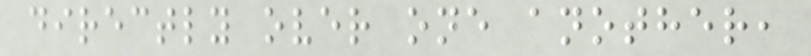directly over one another,
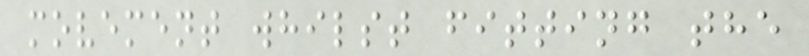movement whilst fitting the
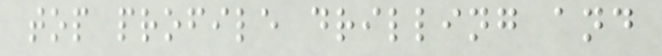top profile drilling and
